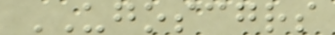UGOSCGRS
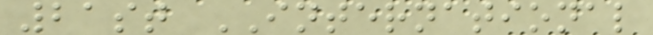21st INTERNATIONAL
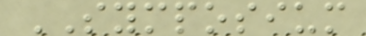SYMPOSIUM
